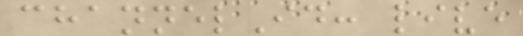channelId: live
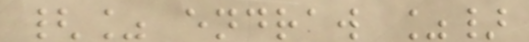{% endraw %}
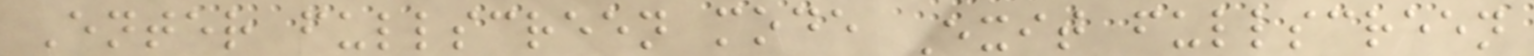Enter fullscreen mode Exit fullscreen
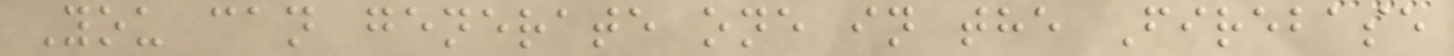You can generate one in the Firebase
